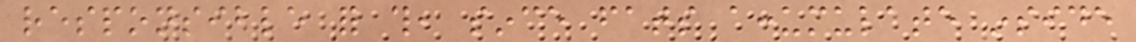responsible for this, since fats accumulate inside
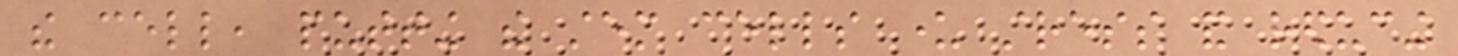the cell, putting the stem cells under stress and reducing
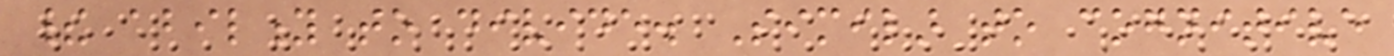their ability to divide. Similar to cognitive
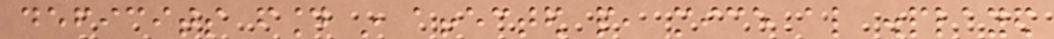deficits found in affected people, mice also displayed
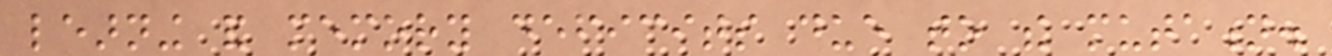learning and memory deficits due to the mutation.
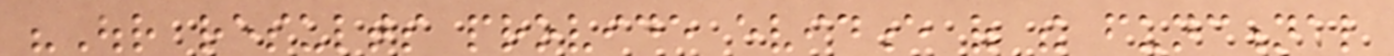"Our results provide evidence of the functional
